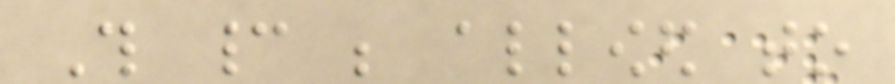This cannot be allowed to
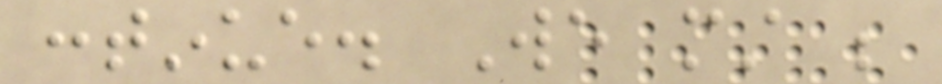continue. We must be
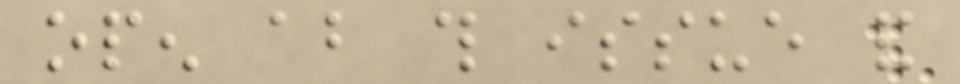open about this issue and
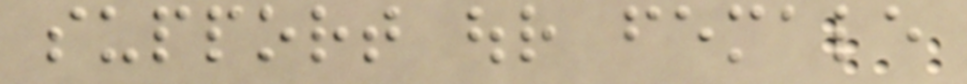support our female
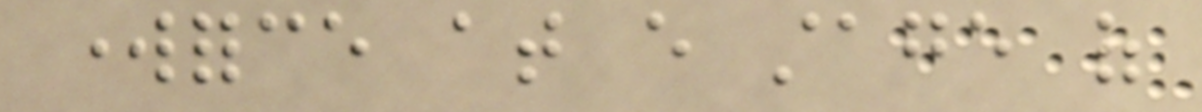workforce at every stage of
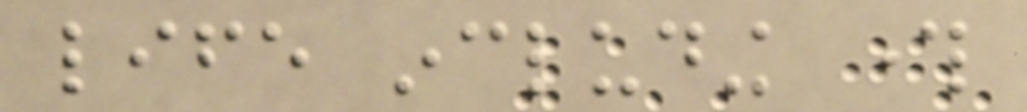life including through
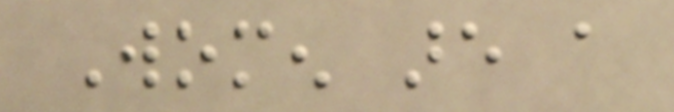Women are a
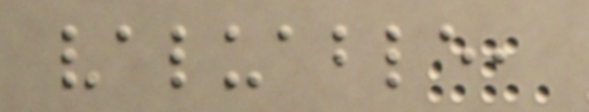valuable,
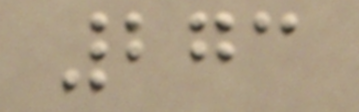273
